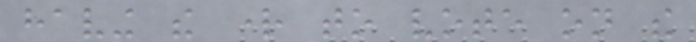having the right to vote on the
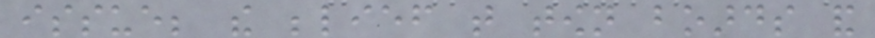issue; the belief that town boards and
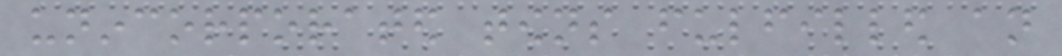unincorporated towns fulfilled an
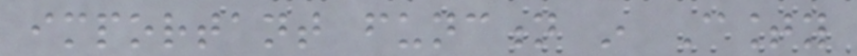important function in County
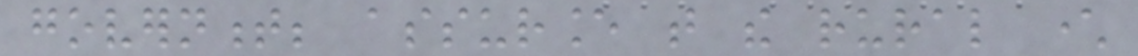government; assurance that the rural character
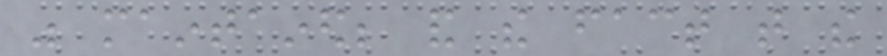was maintained; and the fact that the
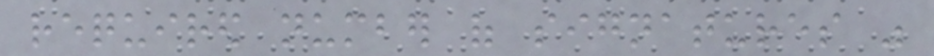required number of signatures was
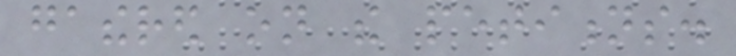gathered on the petitions.
